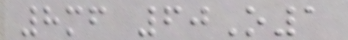8mf 60O1
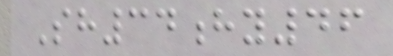Sh34hy46
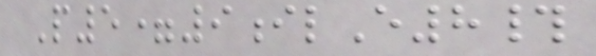P5=9ilE8#
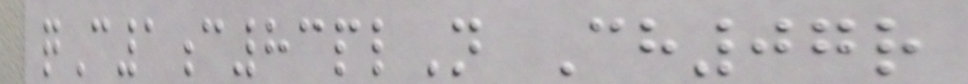qC1c83plN Ch07r
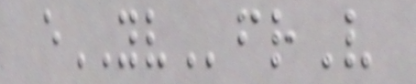eYVfrV
